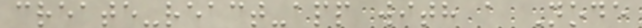create-react-app with a Node
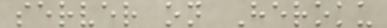server on Heroku
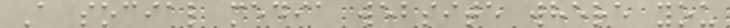A social media website where you
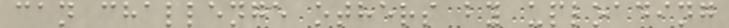can challenge others by uploading
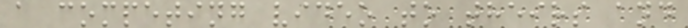a competing video to theirs and
